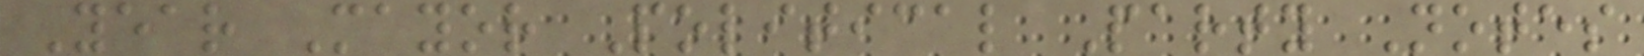Year Mayor Political Party Notes
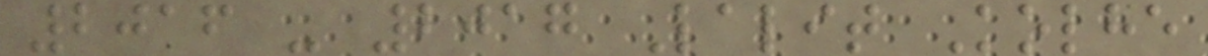2016 - 2017 Lalit Kolhe
